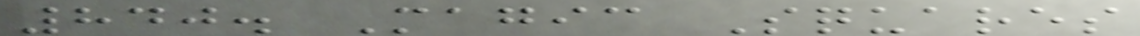840. Magic Squares
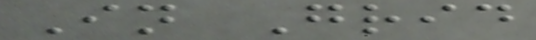In Grid
